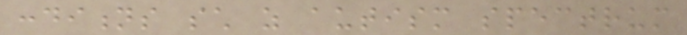conditions such as autism spectrum
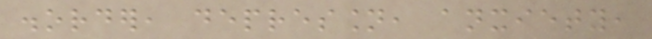disorder, depression, anxiety,
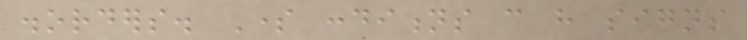disorders. Some conditions can have signs
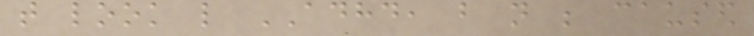that look like ADHD, but not be caused
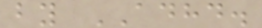by ADHD.
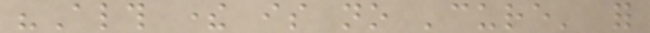"Although there is no 'cure' for
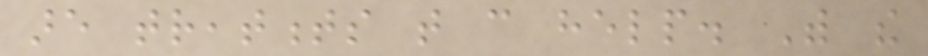are treatments that can help. With the
